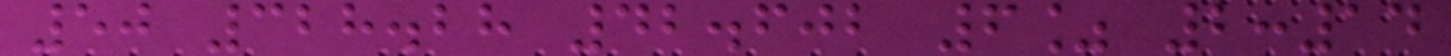50 328.28 42.602 6% 2:14
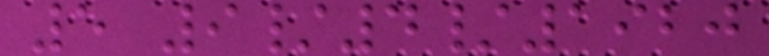5 9/4/1920
